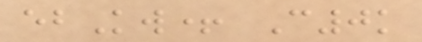ebKw+ C0k
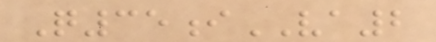Q35iVA2
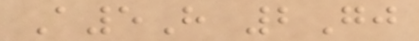A5H 2Gj
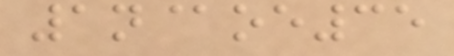1n@oe35
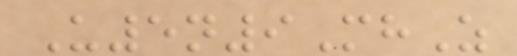U5n9MhZ
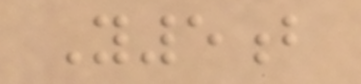Y5b
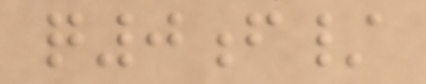q0f/
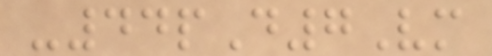-44pD7Vm
